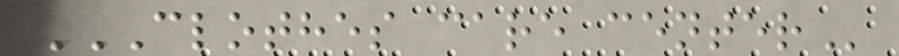CLOTHES CARE CENTER
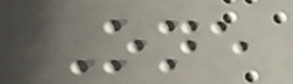One
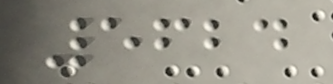5624
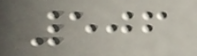506
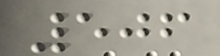506
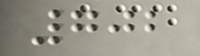702
